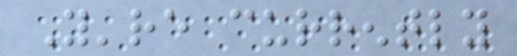You're currently
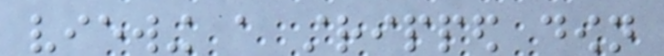viewing a stripped down
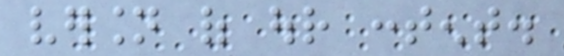version of our content.
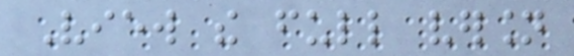View the full version
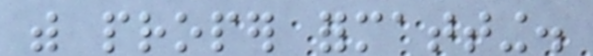with proper formatting.
